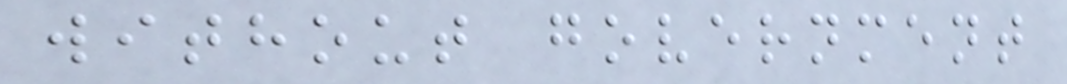without government
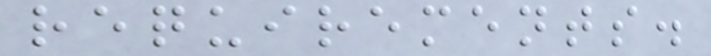requirements.
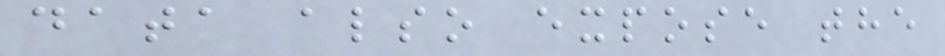data also expose the
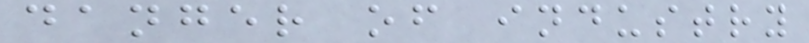danger of industry
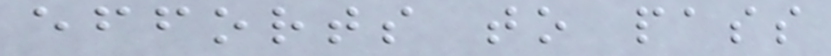efforts to pass
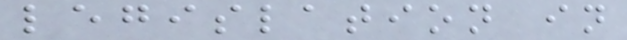legislation in
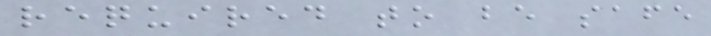required to be safe
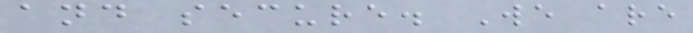and secure. We are
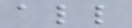all
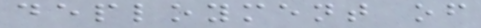deployment of
